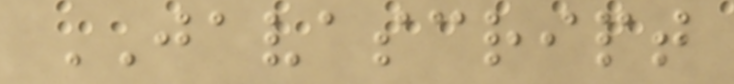JAVASCRIPT
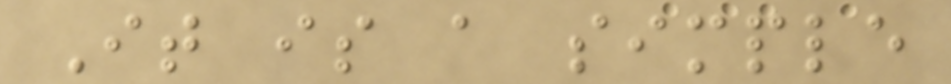It is a simple
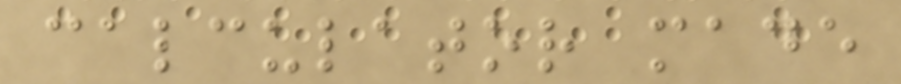calculator made
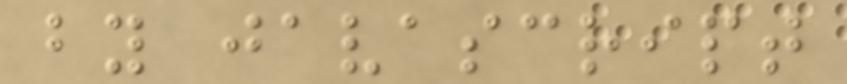by javascript
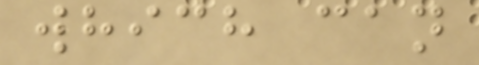which can
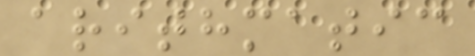arithmatic
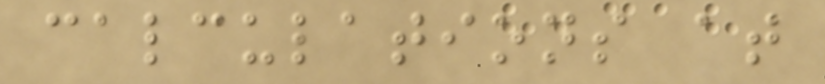calculations at
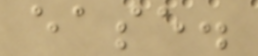ease.
